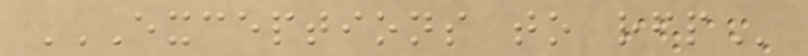EXCEPTIONS TO RFP
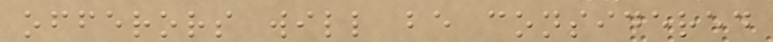offerors will be considered
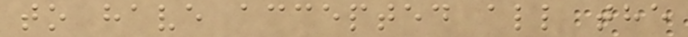to have accepted all the
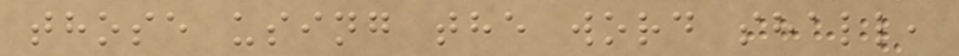those using the word shall,
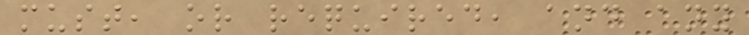must, or required, and any
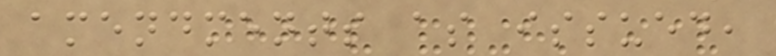amendments as issued,
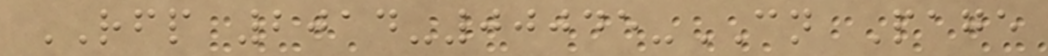RFP 2014-00045-CN Page
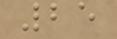25
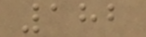182
